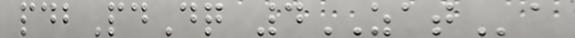pdbPdDq 4ZATa
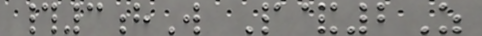#3hW P&2Z
